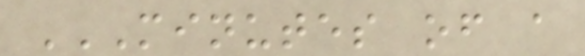MINUTES OF A
